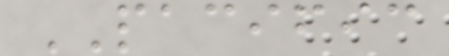PACIFIC
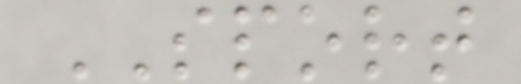SPORT
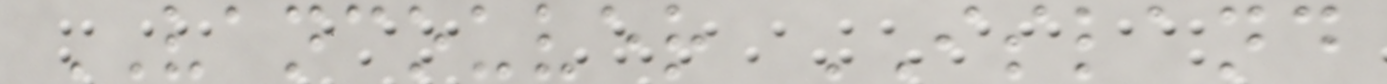VANCOUVER ISLAND
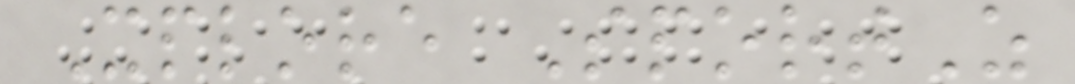Xplore SportZ
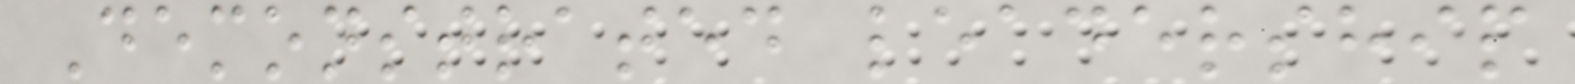Demonstrated leadership
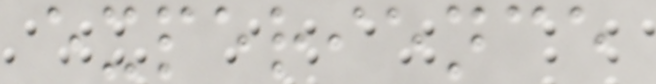experience
